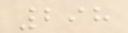298
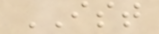IST
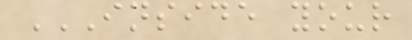INSIDE YOUR
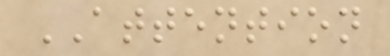ATTENTION
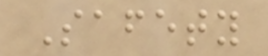Safety
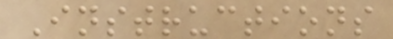Instructions
